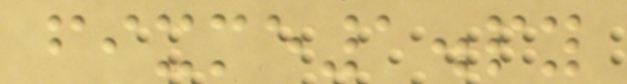fixme1.py
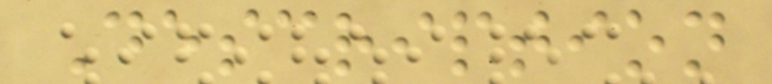Description
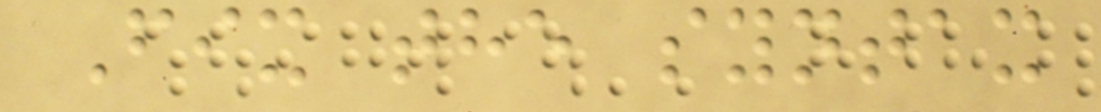Fix the syntax
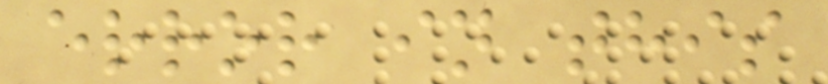error in this
